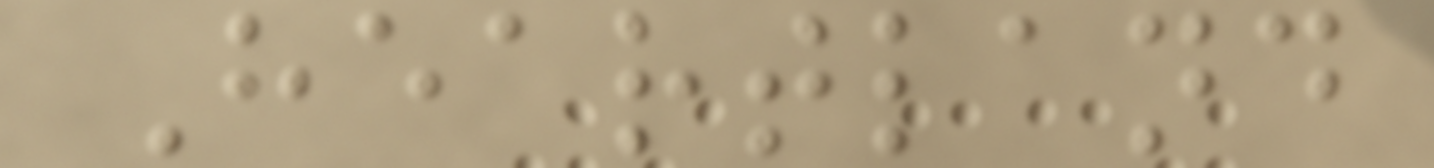Heartland
